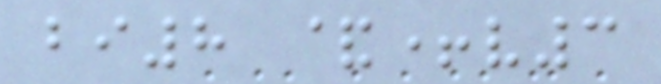bi8 &+v3
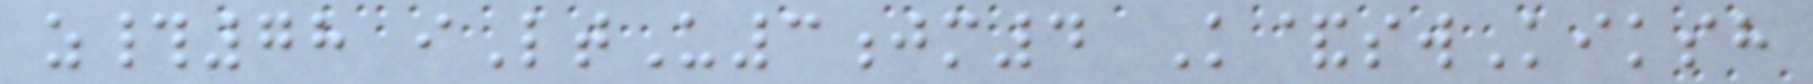z#78 iLtU3jm4 K&swKiksh
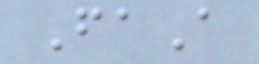FaA
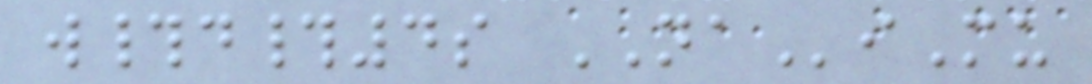w#d#4s NAiMu
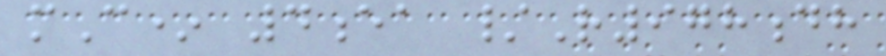mC* 4ea /R978dh
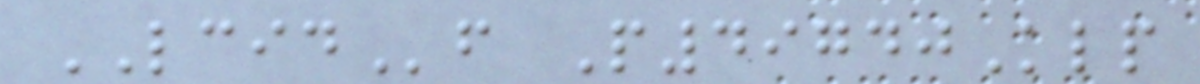LCIDf P49740Klp
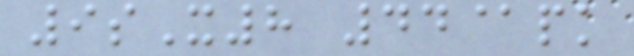9sX8 44@pk
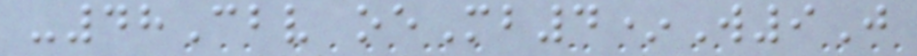-48Cbv oeMb4*W9J
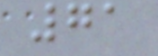71
